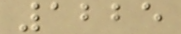1225
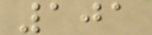101
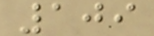109
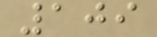109
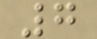7
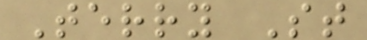Terry St
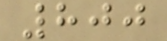800
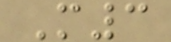M3
